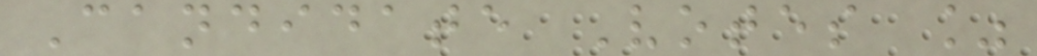Candidate Votes %
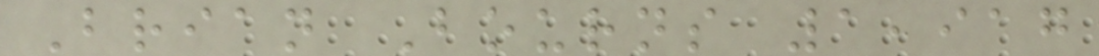Brian Bourns 1,917
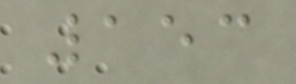153
